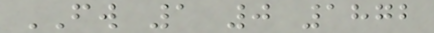FW 1 0 1872
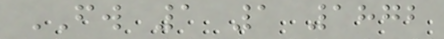FW 1 1 1872
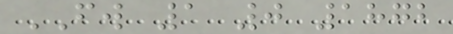FW 1 0 1872
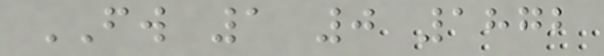FW 1 0 1872
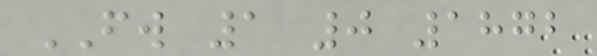FW 1 0 1872
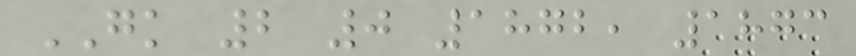GK 2 0 1872, 1873
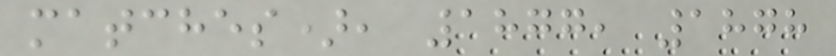matches), 1877, 1878
